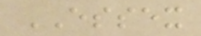ESSEX
